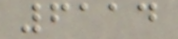6114
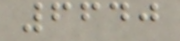6640
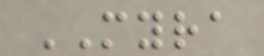MYRA
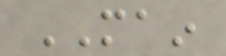MAIN
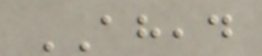AHEAD
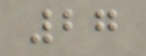27
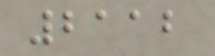2112
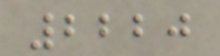2220
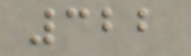322
